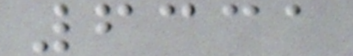6331
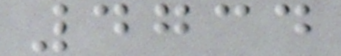4734
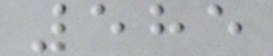585
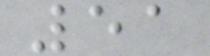51
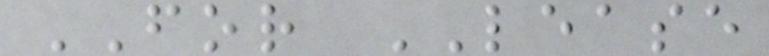FOR LEASE
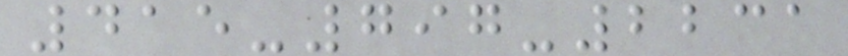415-797-2231
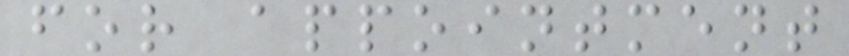for appointment
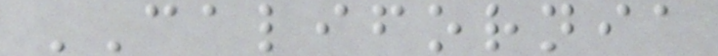CALIFORNIA
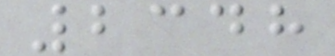2348
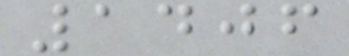1406
